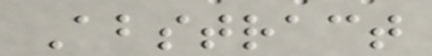Abstract
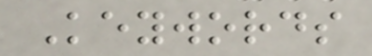Keywords
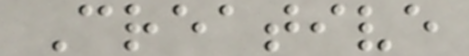Creative
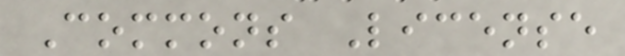Commons License
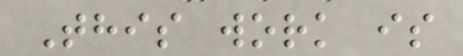This work is
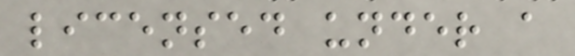licensed under a
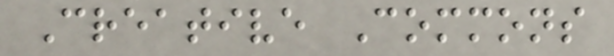Creative Commons
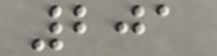201
